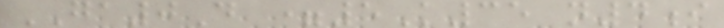GA0D =5K35 n4i
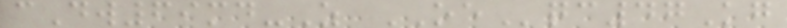cDw69md-Z OEqc47Kg
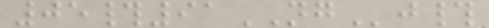05#91NGj#
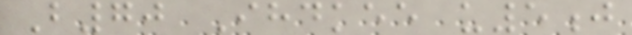B70 Ihdkee u5j
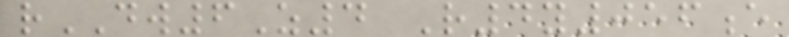rDW6Z4 R4y056e
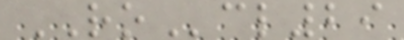ROcl29
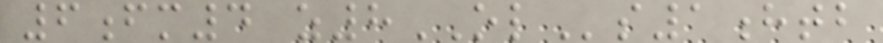6fm4 z8OLs1htb
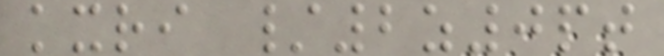kxri /2z0pt
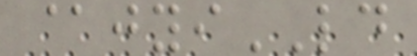@jyiLD
